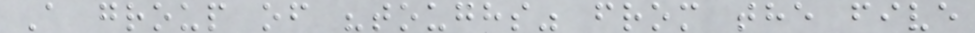A group of "toughs" from the five
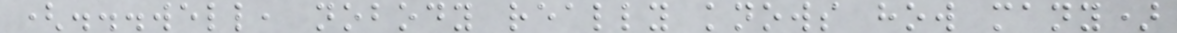(...well, nobody really knows how many)
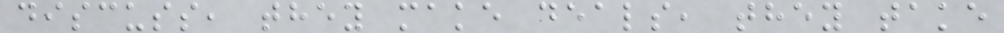discuss, they make deals, they take
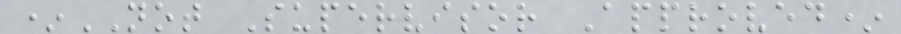*NOT Supervisor Approved*
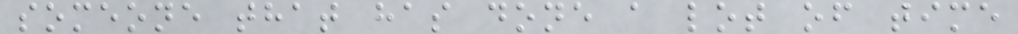someone that has done a lot of time
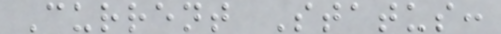Current Status:
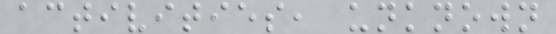activities, unknown
